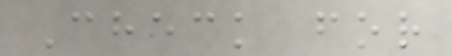Check for
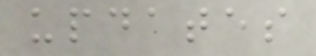updates
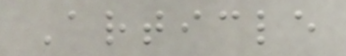Article
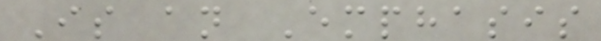Is an Emphasis
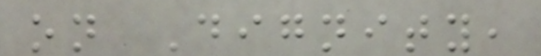on Dignity,
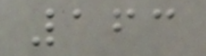163
